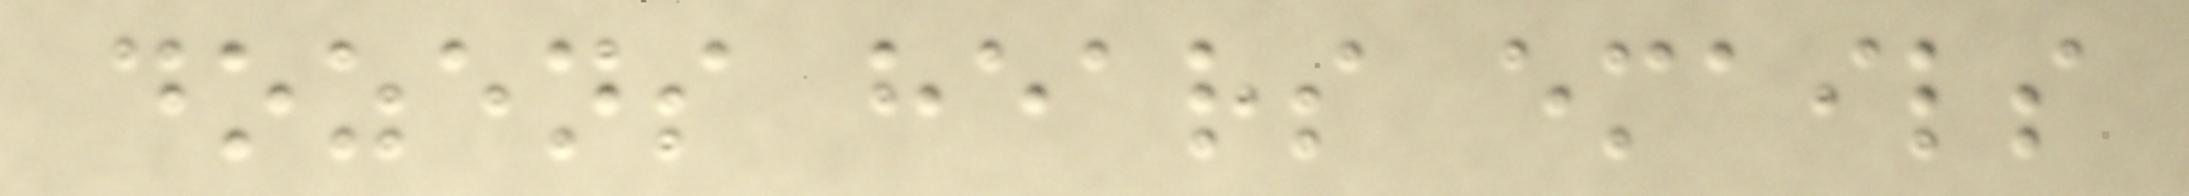dozens hears emails
